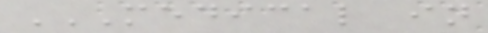MEDICAL IN
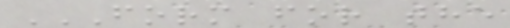FORM FOR THE
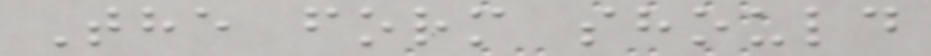The form should
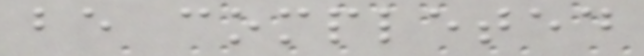be completed
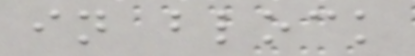in block
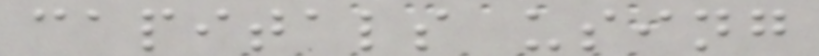capitals using
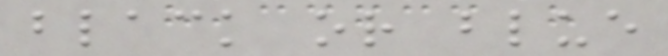black or blue
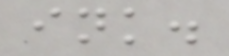ink.
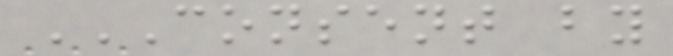CONSENT BY
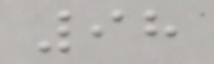98
